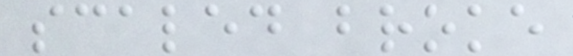scaled broke
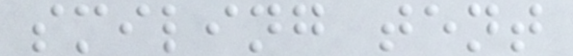smiling tent
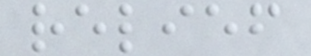relief
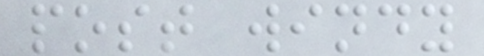post windy
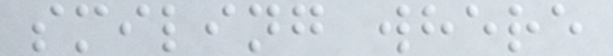smiling where
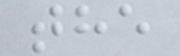the
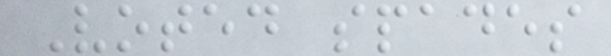Voted spades
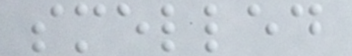smelled
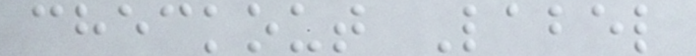checkout Label
